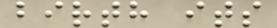birth its
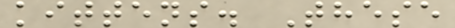kittens. These
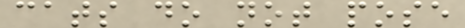cats do not pose
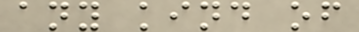any kind of
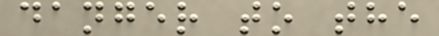danger to the
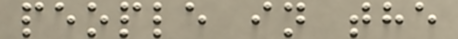people in the
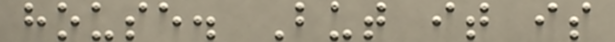house. But it is
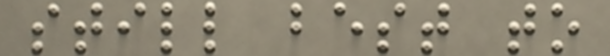still best to
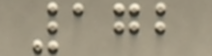172
